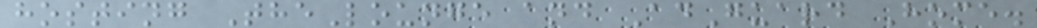hosting TheLounge and AdGuard Home.
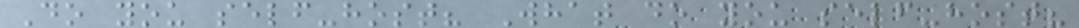Do you self-host? What do you self-host?
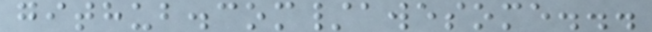github.com/awesome...
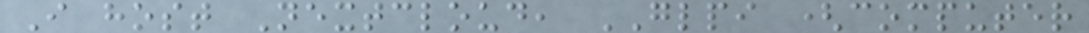I host Nextcloud, GLPI (computer
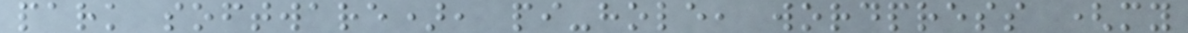park software), pi-hole, wordpress (my
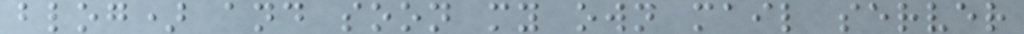blog) and soon my own mail server
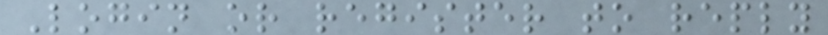Login or register to reply
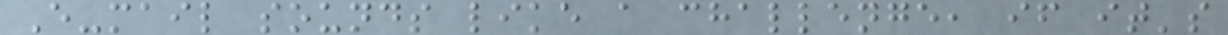E-mail sounds like a challenge, if it's
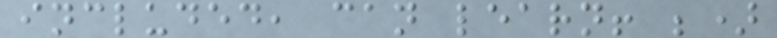included, can learn! ;)
